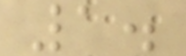1.
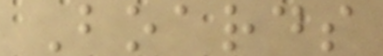Boards
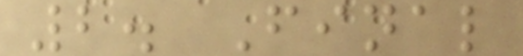2. Final
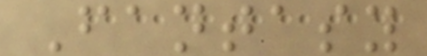Fantasy
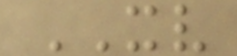XV
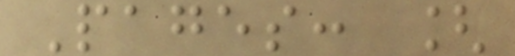Pages: [
